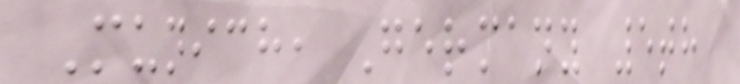Munich, Germany 5th
